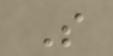S
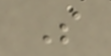S
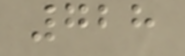728
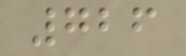726
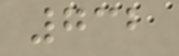732
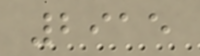2915
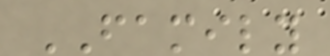FAMILY
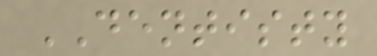DENTISTY
